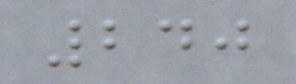240
